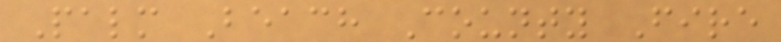Palm Beach County Fire
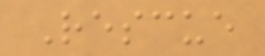Rescue
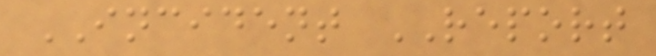INCIDENT REPORT
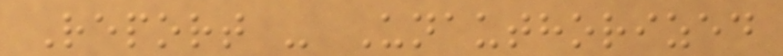Report - Unauthorized
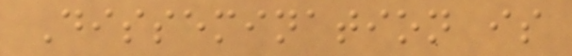Dissemination is
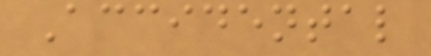Accidental
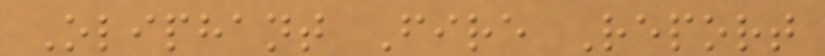Oliphant Fire Report
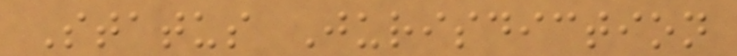Status Jurisdiction
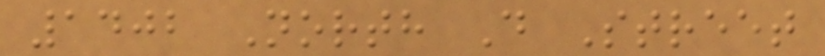1402 North D Street
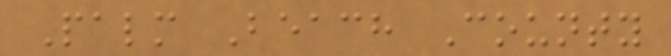Palm Beach County
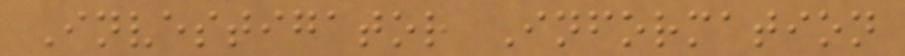Investigator Information
